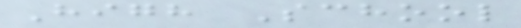High School
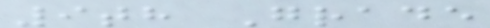9th Grade
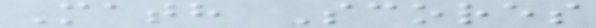Math Scores
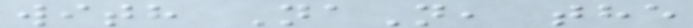with NaN, the
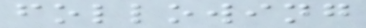following
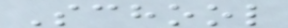School
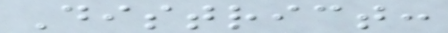District:
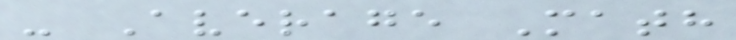- Average Math
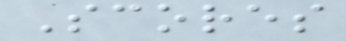Scores
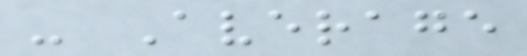- Average
